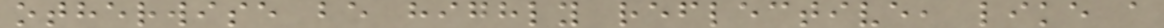otherwise be highly reflective, like a
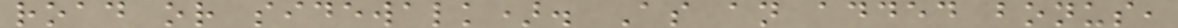road or sidewalk). As an added bonus,
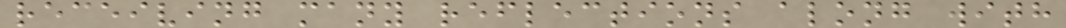receiving many reflections along with
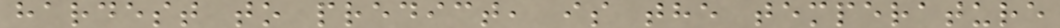hardest to predict, is the temperature
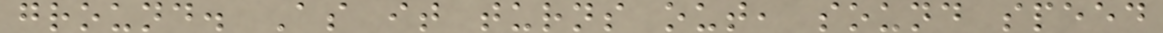ground. As it turns out, sound speed
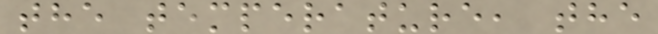the temperature, the
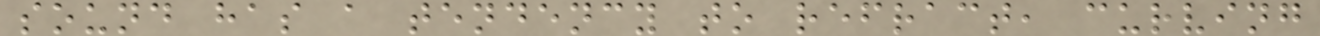sound has a tendency to refract, curving
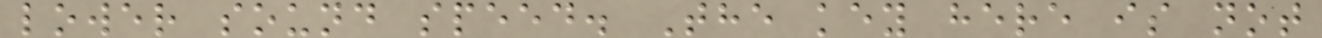lower sound speed. The key here is not
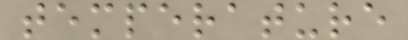temperature
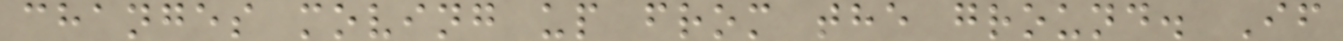changes moving up from the ground. If
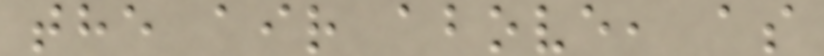the air above, as
